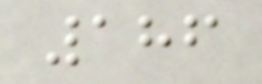186
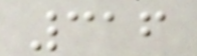316
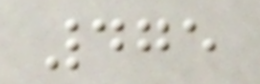475
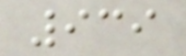939
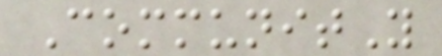CommunitY
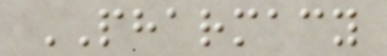PHARMACY
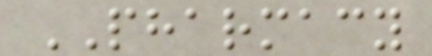PHARMACY
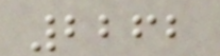2262
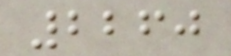2260
